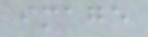image
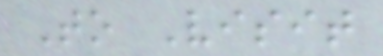To Visit
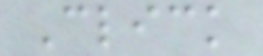Click
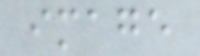image
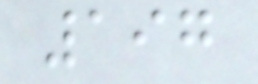197
